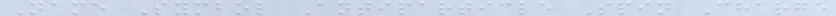Name Symbol Antiparticle Spin Charge
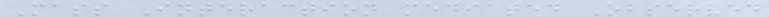Mass Interaction mediated Observed
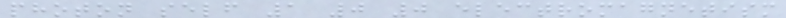photon self 1 0 0 electromagnetism
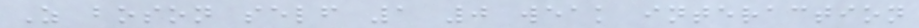Z boson self 1 0 weak interaction
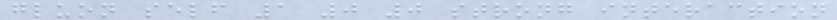gluon self 1 0 0 strong interaction
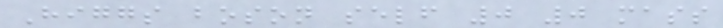Higgs boson self 0 0 mass
